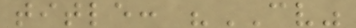title: "CV"
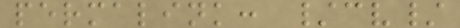permalink: /cv/
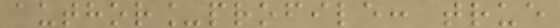author_profile: true
